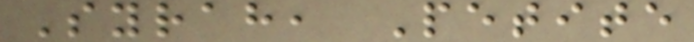Syrah, Petite
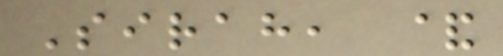Sirah, &
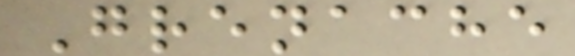Grenache
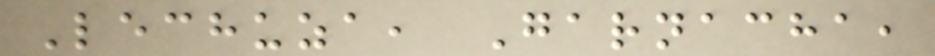Lechuza, Garnacha,
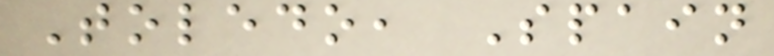Toledo, Spain
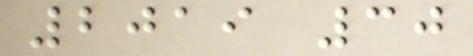2019 30
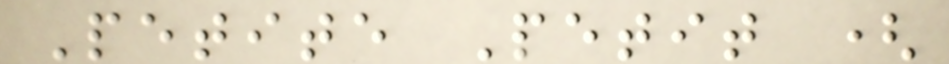Petite Petit (
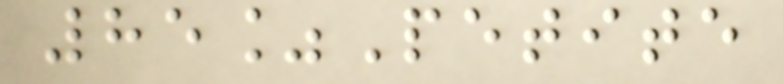85%Petite
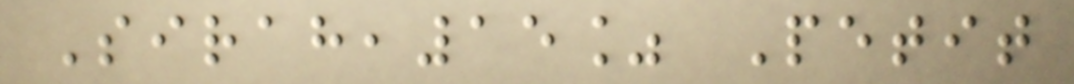Sirah,15% Petit
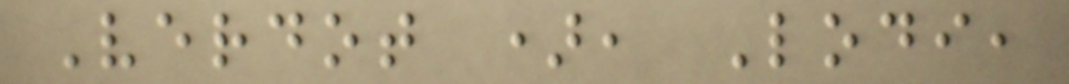Verdot ), Lodi,
